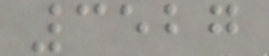3527
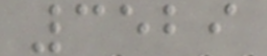3529
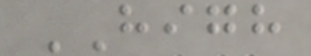HIGH
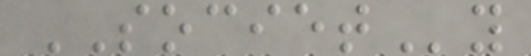SOCIETy
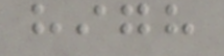high
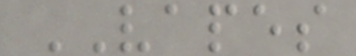VAPES
